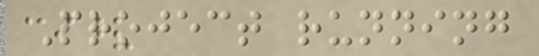Project running
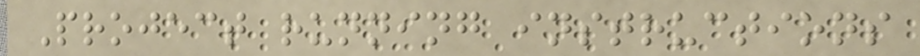Project running instructions
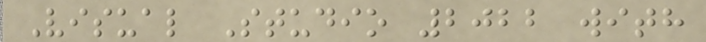Visual Studio 2022 with
